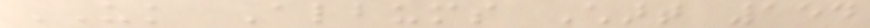UK Albums Chart 154
